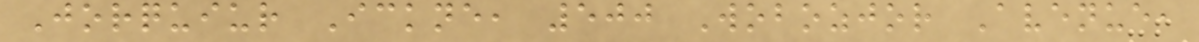Jorquiur Ickne, 500 Wobozjor Avenue,
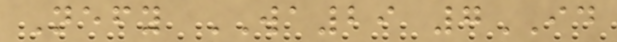Nefy WA29 7ID
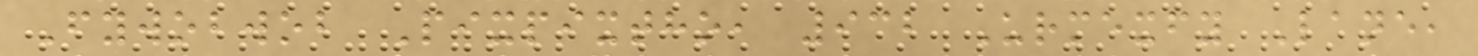Fywobwob Pixpixtho, 932 Urmexfy Lane,
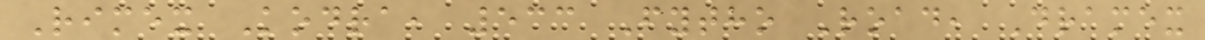Rimex Kodra, 533 Fytho Road, Dramex
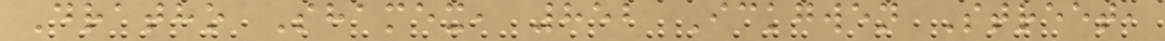Dratho Shamex, 852 Ickgwen Street,
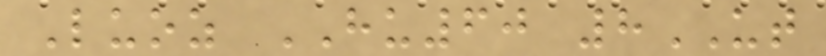Luoz HU60 8UT
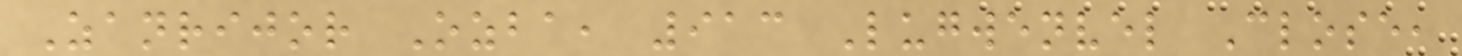Zanrijor Ozba, 913 Lugwenvel Close,
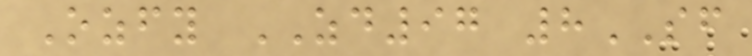Ozfy ZD97 8SF
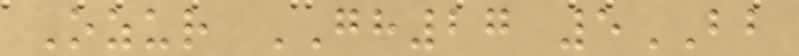Ozur GH27 5BB
